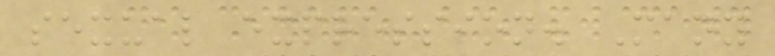sexual expression. Many
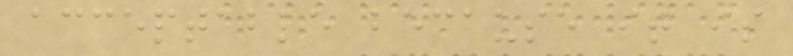acceptable because it is
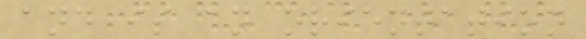and is an orientation
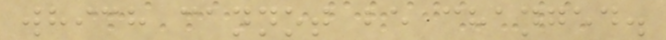which cannot be changed.
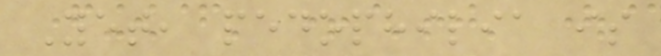Yet, pedophilia is
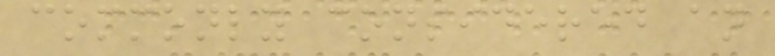commonly considered an
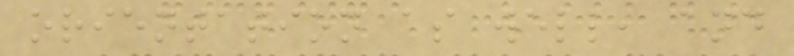orientation as well, and
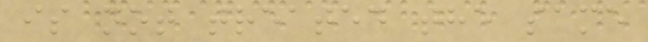is not treated the same
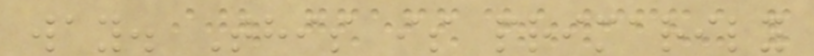way. This is primarily
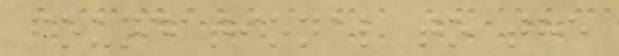foundational to the
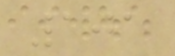101
